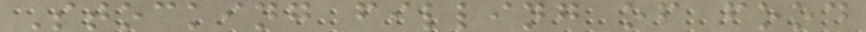Stocking filling of food
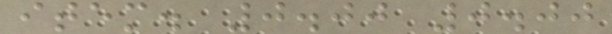item. 0.00 0.00
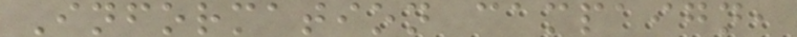Information campaign,
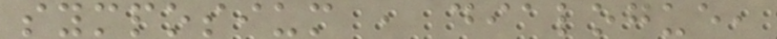symposium , dialogue,
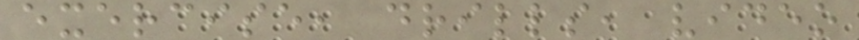exercise, drills, video
